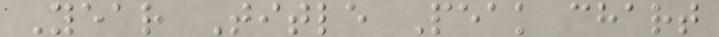Year Title Peak chart
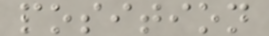position
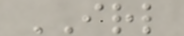IRL
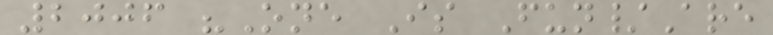2006 "One Is Fun/Are
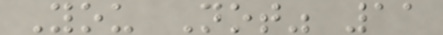You Not" 11
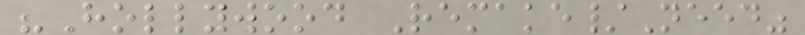"Hollywood Remake/Need"
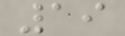19
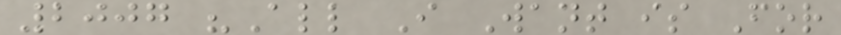2007 "All I Want is For
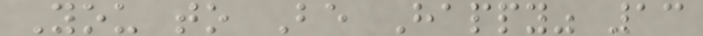You to Be Happy" 13
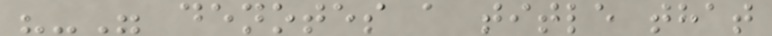"-" denotes a title that
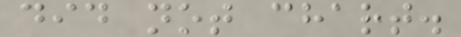did not chart.
